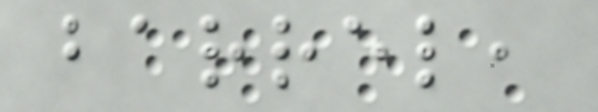barrel,
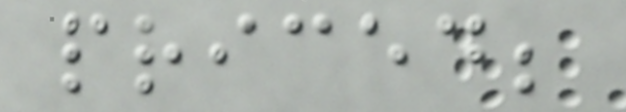priced;
